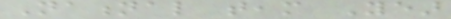National team Year
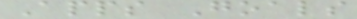Apps Goals
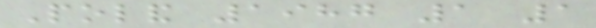Poland 1987 1 1
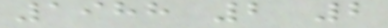1988 2 2
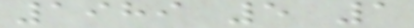1989 5 1
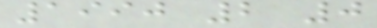1990 2 0
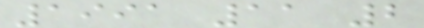1991 11 2
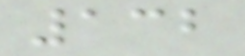132
